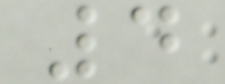4
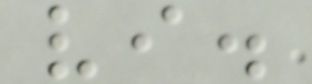vi.
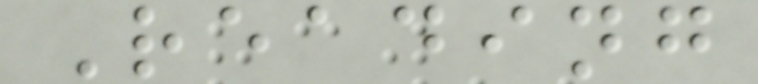Reading
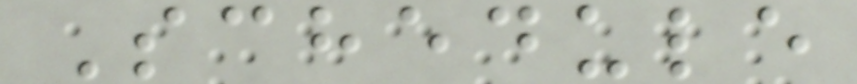Schedule
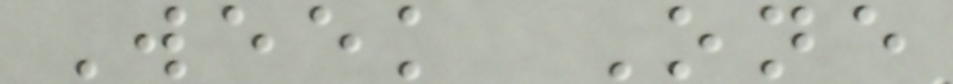Week One
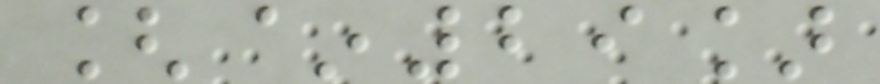[~29]
